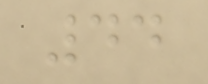44
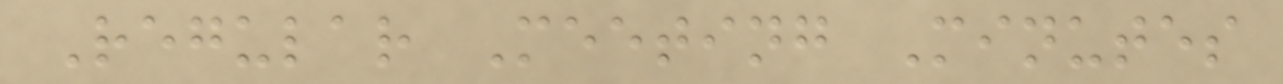Regular Meeting Minutes
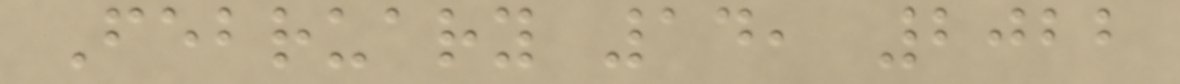February 14, 2022
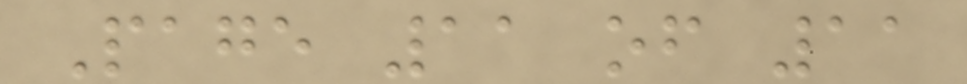Page 11 of 11
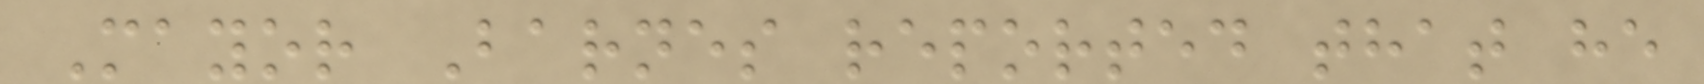Mayor Barnes reported that he
